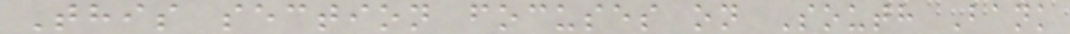This section focuses on South Bank
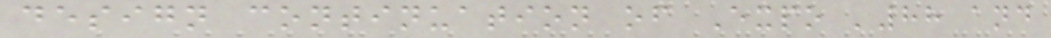design continuation of Expo '88 and
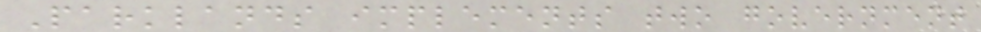Parklands implements two government
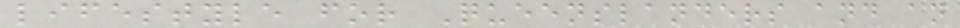lifestyle for Queenslanders and an
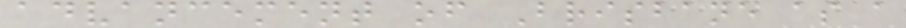advancement of Brisbane as a
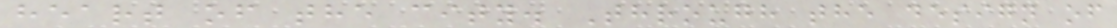heart of the city. Through the design of
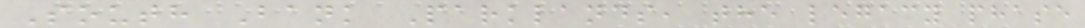South Bank Parklands, the legacy phase
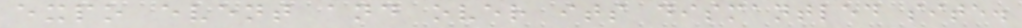expo event and over its dismantled site.
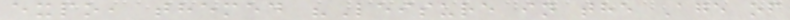expo, themed "Leisure in the Age of
